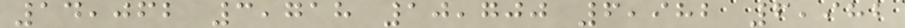14,062 3,718 10,700 6,982 6,982
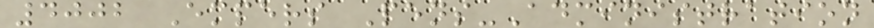4002 Empers Pens-Administration
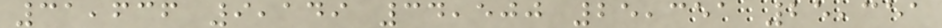31,636 9,149 34,500 25,351 25,351
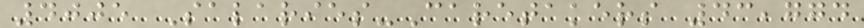4005 Salaries-Caretakers 43,774
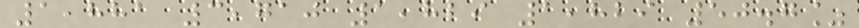1,881 3,710 1,829 1,829 50.7%
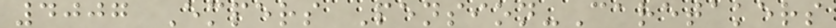4007 Empers Pension-Caretakers
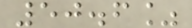50.6%
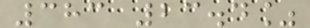383 23.4%
